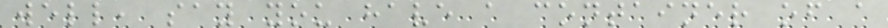well, say you have a container of a
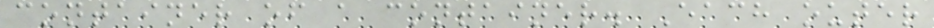container of a container. Each outer
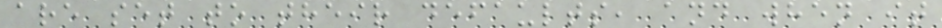are set to their defaults, and when it
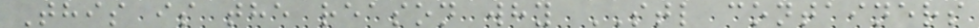This is the reason why STL containers
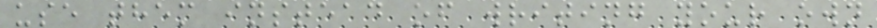use them instead of writing your own
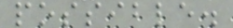possible.
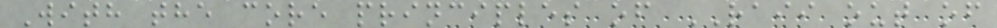With the core principles of RAII out of
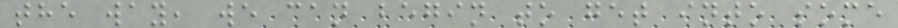the way, we can begin to get into some
